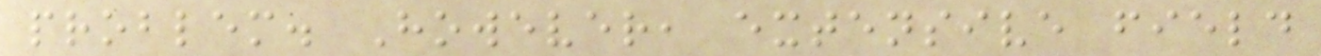problem. However, extensive field
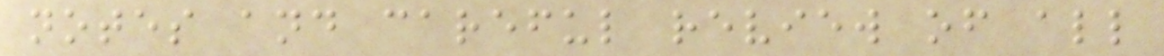notes and careful review of all
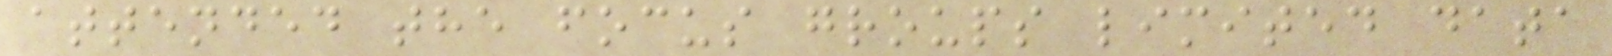attended the focus groups limited data
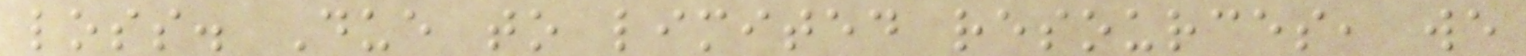loss. Due to limited resources, we
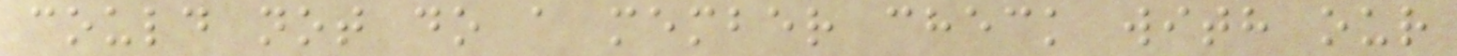could not do a member check with our
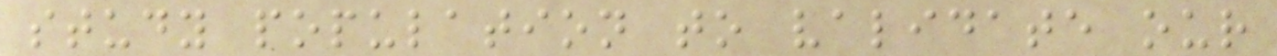study population to validate our
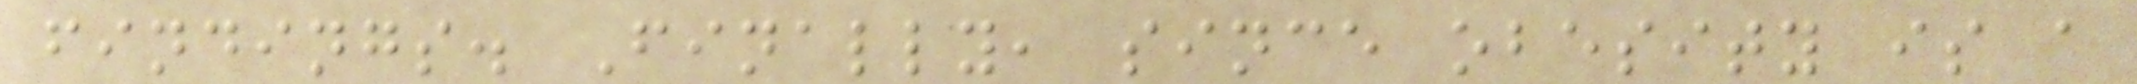findings. Finally, since obesity is a
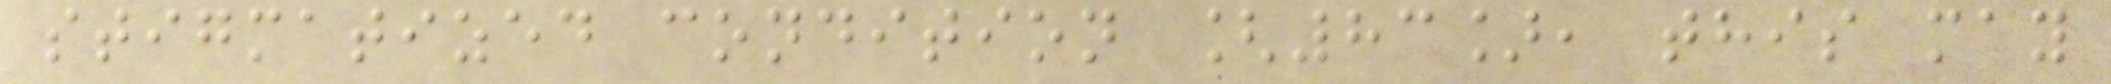stigmatized condition [83], this may
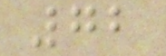72
